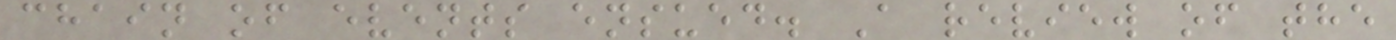chain of events ensued. A review of the
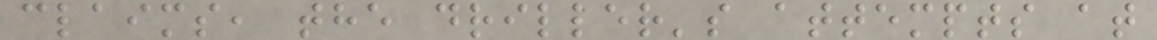claims, the driller's attempts at
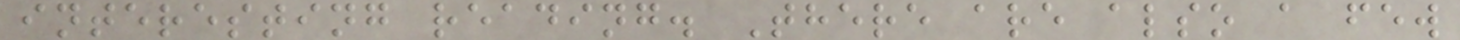interesting reading. There are also a few
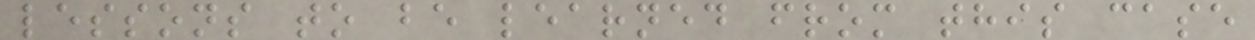lessons to be learned from this case
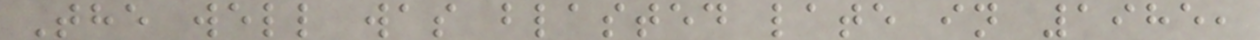The well was blasted late in 1985,
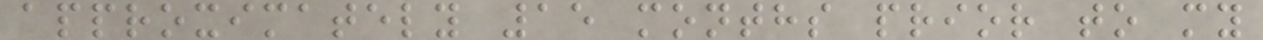approximately 15 months prior to my
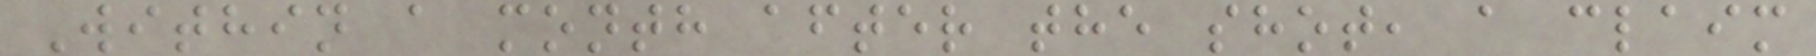Within a month after the shot, a claim
